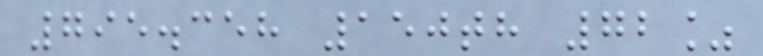795.358 150th 72%
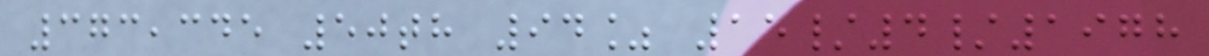373,345 50th 94% 15/4/1978
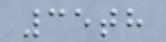35th
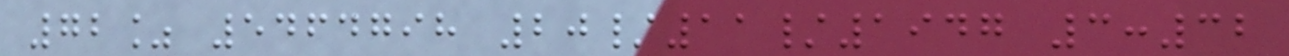72% 5464798 20/11/1947 3:32
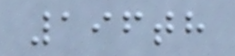196th
